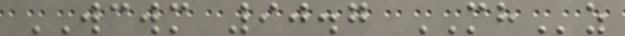WCWM 90.7 MHz
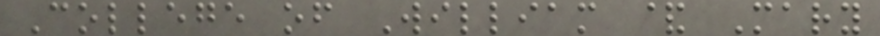College of William & Mary
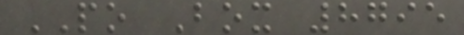PO Box 8795
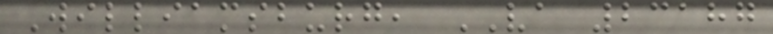Williamsburg, VA 23187
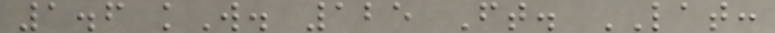1.6 kW. 125 Ft. LAT:
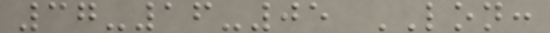37-16-05 LON:
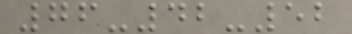76-42-52
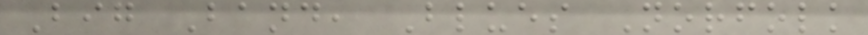Big Band, Blues Norfolk
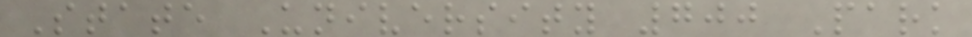State University 700 Park
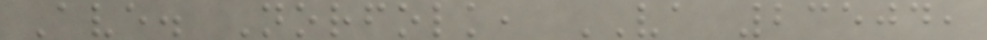Ave. Norfolk, VA 23504,
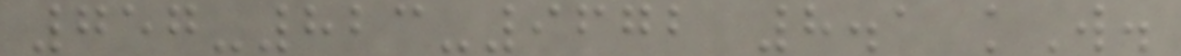757-823-9672 8.1 kW.
